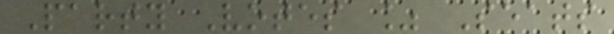Party Votes % Seats
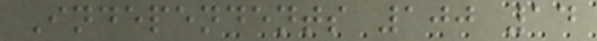Independents 100 14
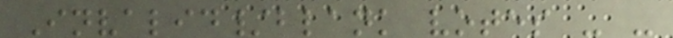Invalid/blank votes - -
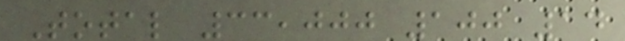Total 33,000 100 14
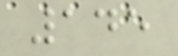145
